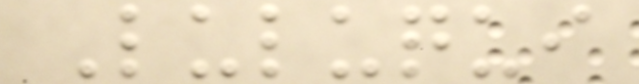Luluqui
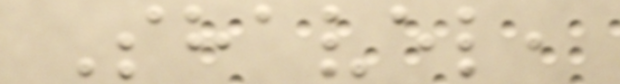Shavel,
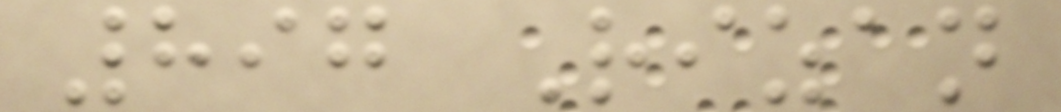897 Rizan
